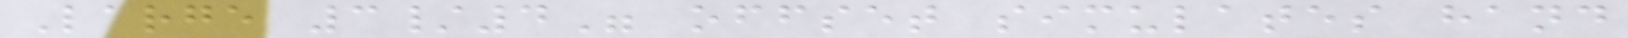Large 3/4" offset simulates hand
